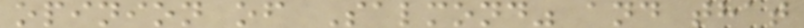opinion of Salmond" and that
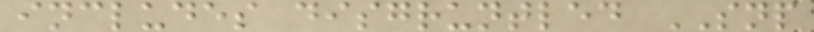includes disgruntled SNP
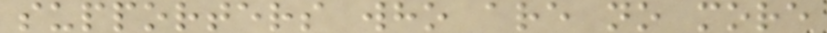supporters who are no more
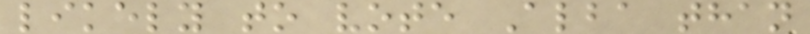likely to vote Alba than
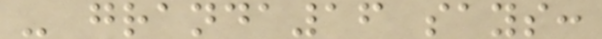- granda16 says:
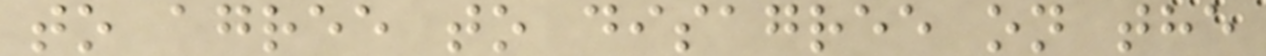to agree to disagree on the
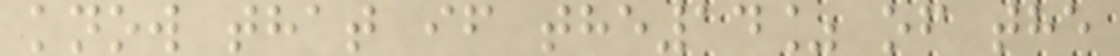know that if the14% of the
